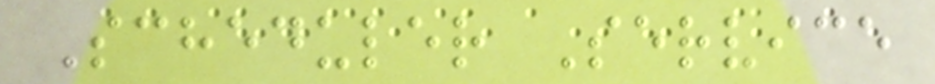Scheduler Service
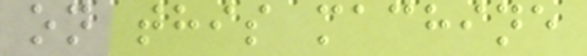on this machine
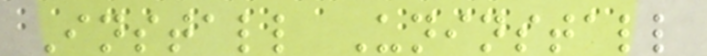Install Uninstall
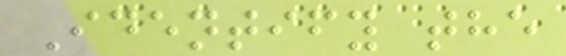Identify the
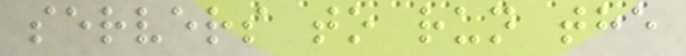servers to run the
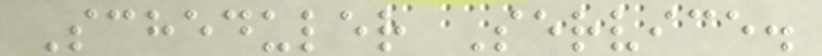Scheduler Service.
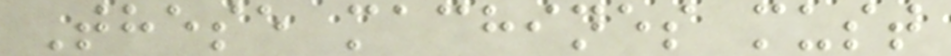These machines must
